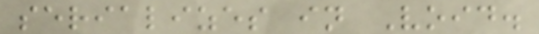serializes in Void.
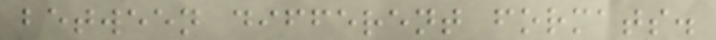between different formats.
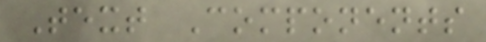Text Components
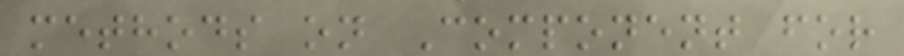methods on Component for
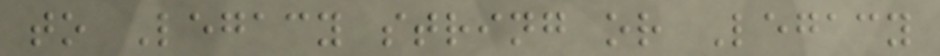to Legacy string or Legacy
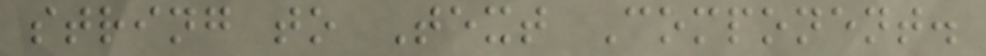string to Text Component.
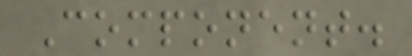Component.
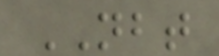NBT
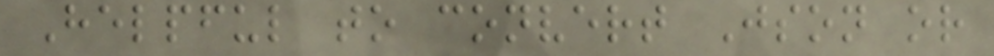Helpful to convert Json or
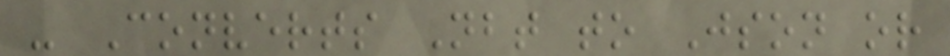- Converts Nbt to Json or
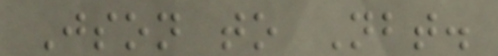Json to Nbt.
